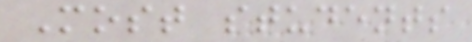Most students
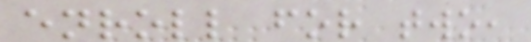enroll for two,
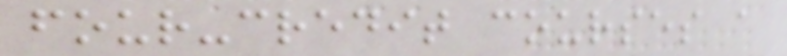four-credit courses a
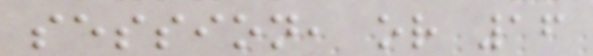session, or 16
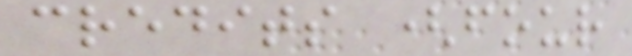credits (four
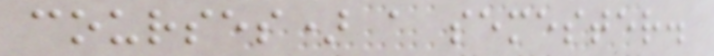courses) a semester.
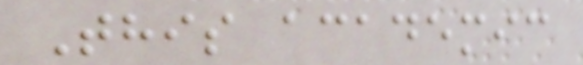This academic
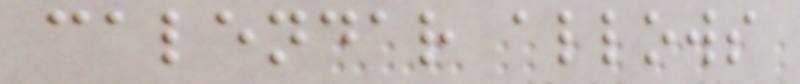calendar allows
